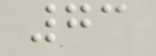73
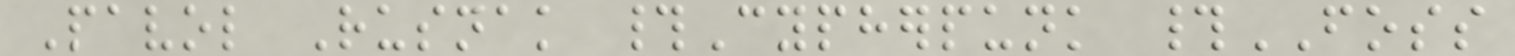Pavol Rusnak #Cypherpunk #FOSS
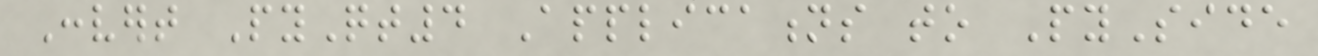Convert PyQt4 Applications to PySide
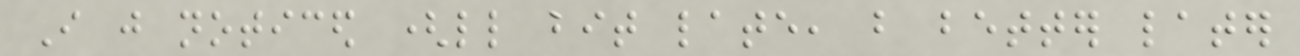I just noticed (little bit late, but better later
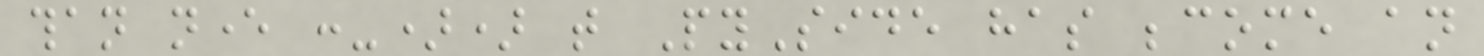than never :-)) that PySide has become an
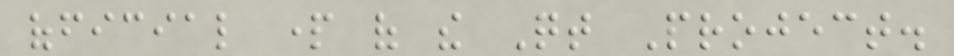official part of the Qt Project.
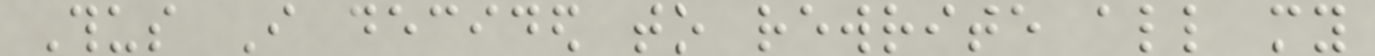Thus I decided to rewrite all my
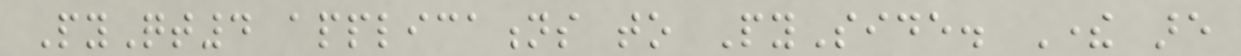PyQt4 applications to PySide. There are
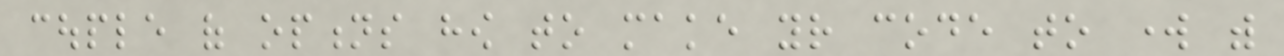couple of options how to make your code to work with
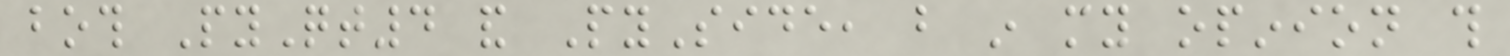both PyQt4 and PySide, but in my opinion this
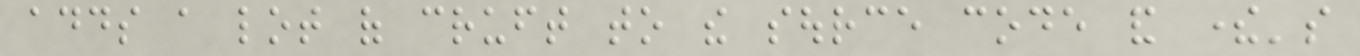adds a lot of cruft to the source code and there's
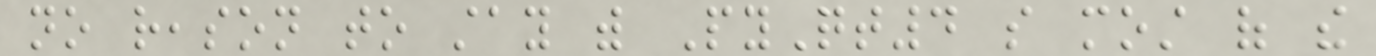no reason to stay with PyQt4 so most of the
